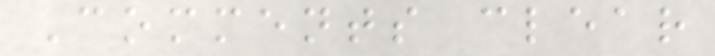Comments clear
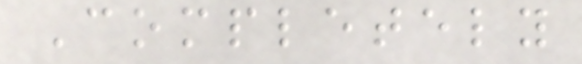Completely
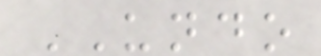UNDO
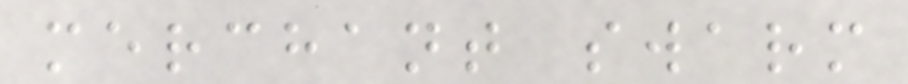merchant swarm
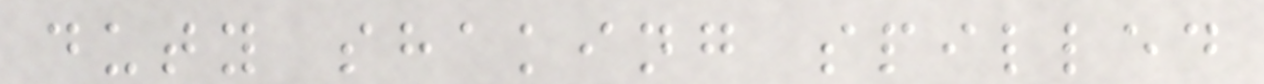duty shaking spilled
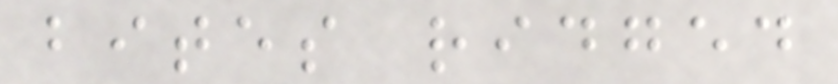bites ridged
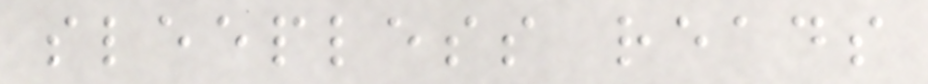sleepless reads
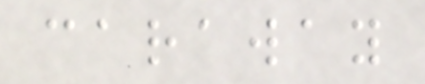caraway
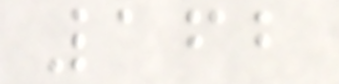162
